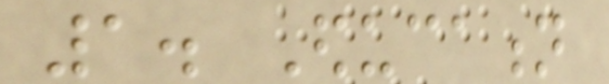1. Education
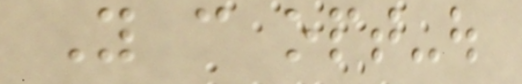You can opt-out
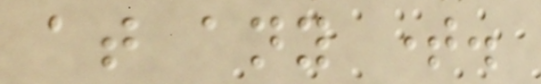at any time.
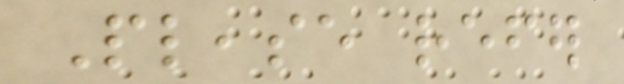Please refer
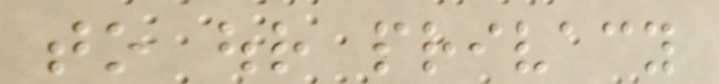to our privacy
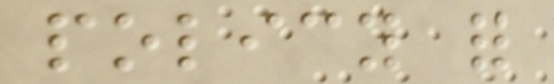policy for
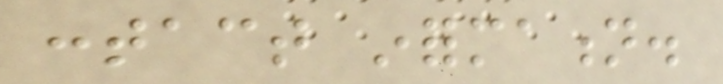contact information.
